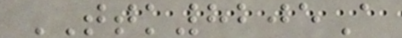TTK8205A
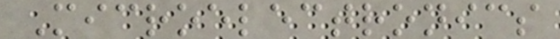Microelectronics
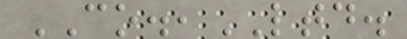CO.,LTD.
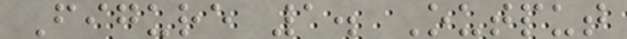Figure 1. Output
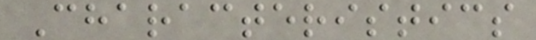Characteristics
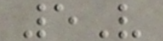5V
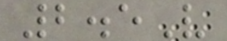2.5V
